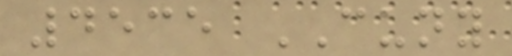4535 CUNY
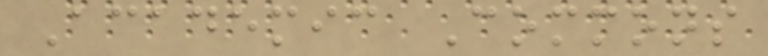Academic Commons
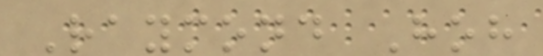Raymond Hoh
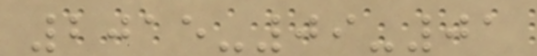2015-09-01
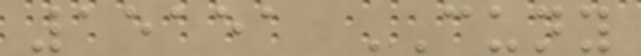15151 CUNY
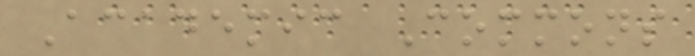Academic Commons
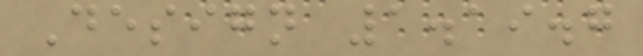Design 1.19.7
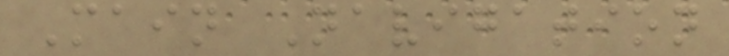Main Navigation
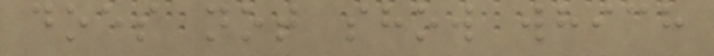does not show which
